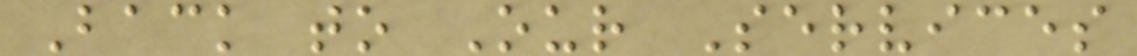Back to Our Services
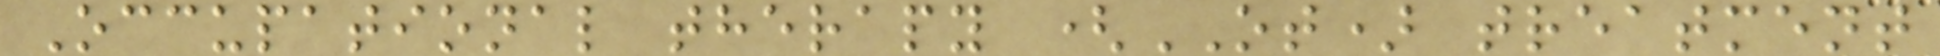Occupational therapy (OT) treatment
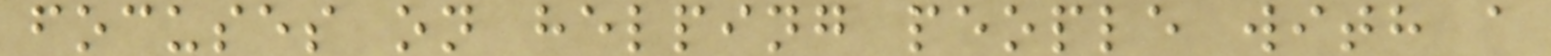focuses on helping people with a
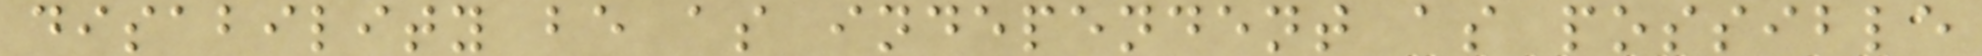disability be as independent as possible
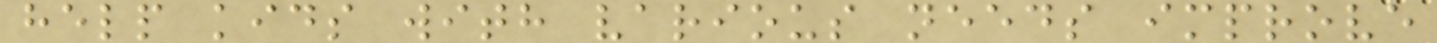help kids with various needs improve
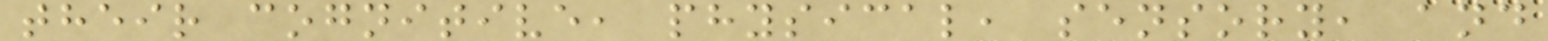their cognitive, physical, sensory, and
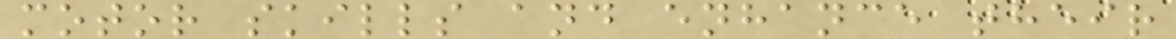motor skills and enhance their
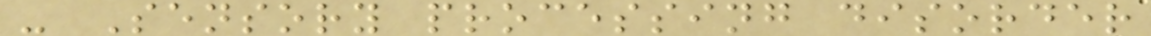- Sensory processing disorder
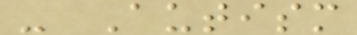- Autism
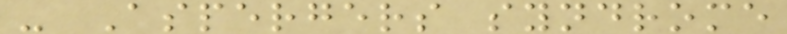- Aspergers syndrome
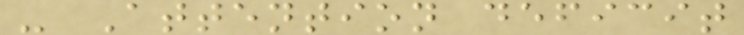- Attention deficit
